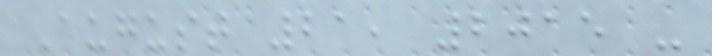August 21, 2015 -
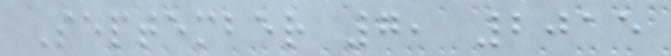September 7, 2015
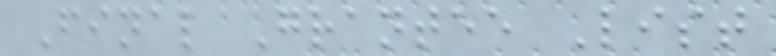Final Grantee List
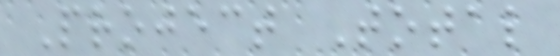Project Total
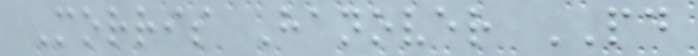Morris Hanover PD
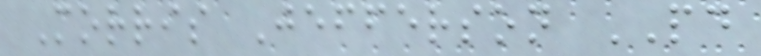Morris Jefferson PD
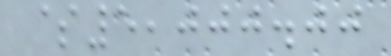$5,000.00
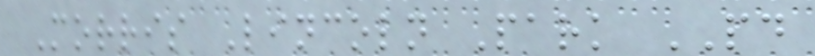Morris Lincoln Park PD
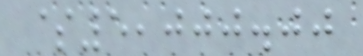$5,000.00
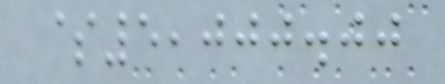$5,000.00
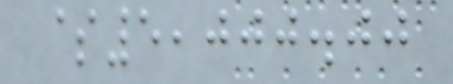$5,000.00
